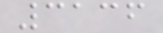3136
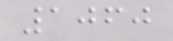1060
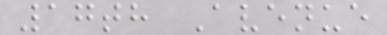17th Avenue
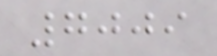7009
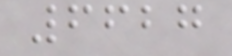6627
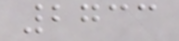2733
